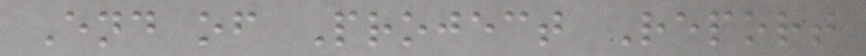End of Project Report
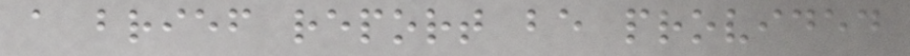a brief report be provided
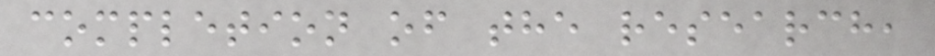completion of the research,
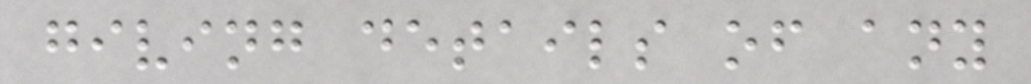giving details of any
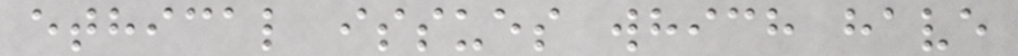ethical issues which have
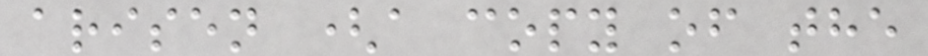arisen (a copy of the
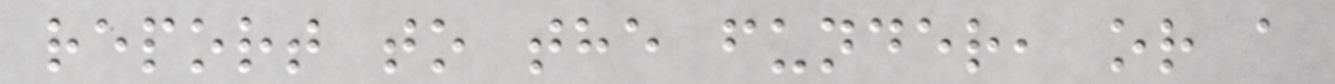report to the funder, or a
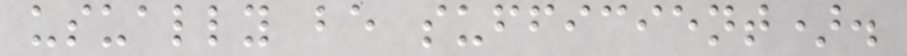usually be sufficient).
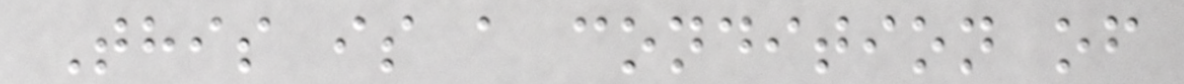This is a condition of
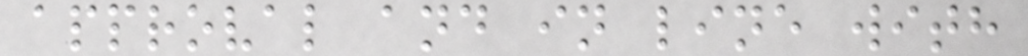approval and in line with
